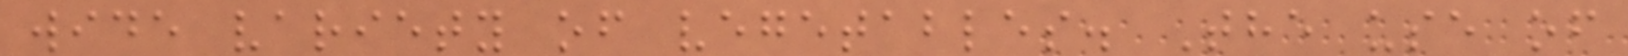wide variety of vegetables. The use of
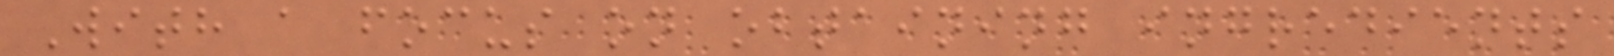With a focus on obtaining ingredients
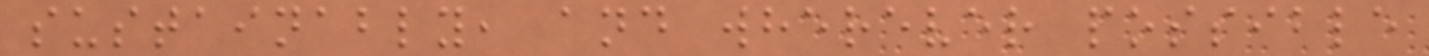sustainably, and wherever possible
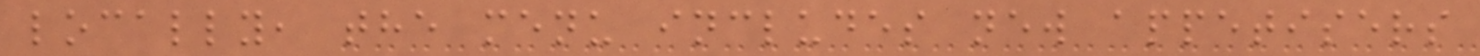locally, the menu includes new appetisers
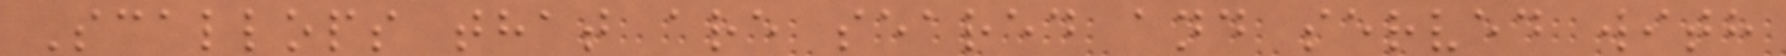Scallops that are seared and served with
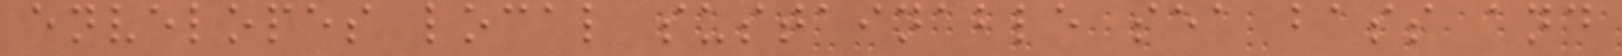envelopes local sustainable sea bass and
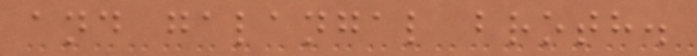and galangal broth.
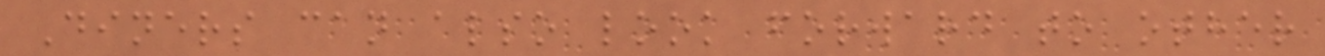Diners can also look forward to other
